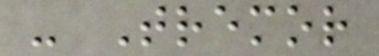- Tremor
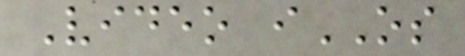Video iOS
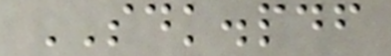SDK.pdf
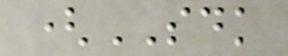(SDK
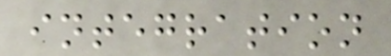integration
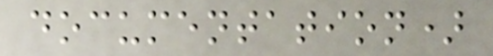documentation)
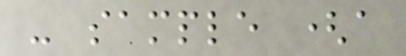- sample (a
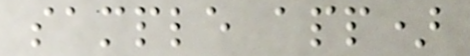sample app)
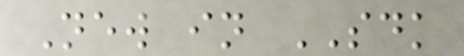New in SDK
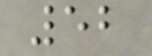52
